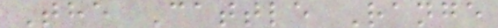The Cattle Range
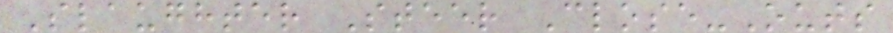Slaughter Steer Close-Outs
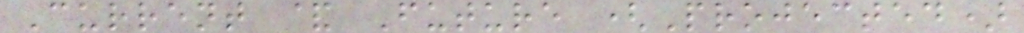Current & Future (Projected)
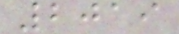2019
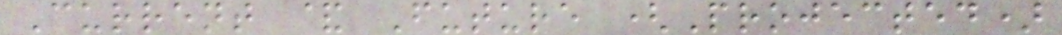Current & Future (Projected)
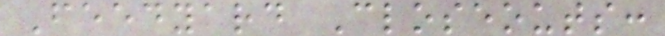Feedyard Closeouts:
